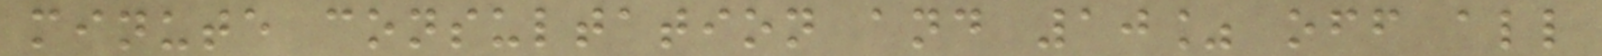minute consultation and 10% off all
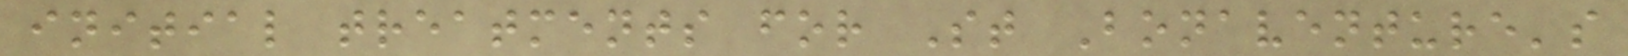initial treatments for St Bonaventure's
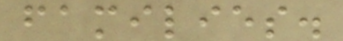families.
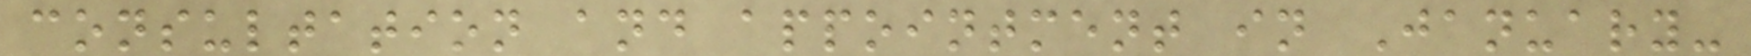consultation and appointment in January-
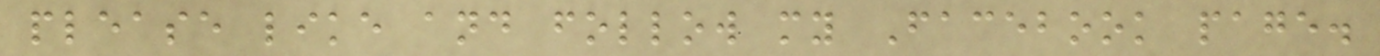please like and follow my Facebook page.
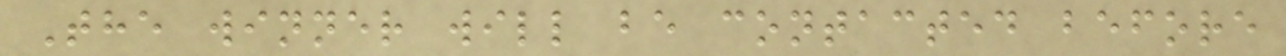The winner will be contacted before
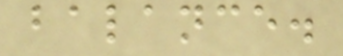balance.
